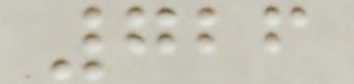726
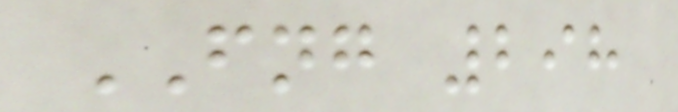FNG 298
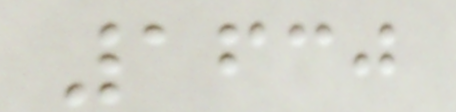1630
